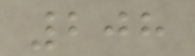208
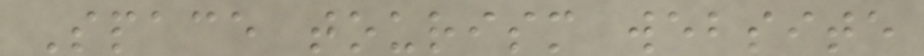Space tourism website
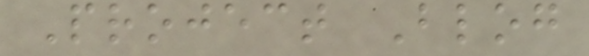Project Blog
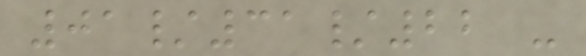01/31/22 -
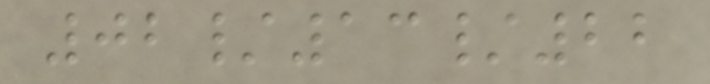02/13/22
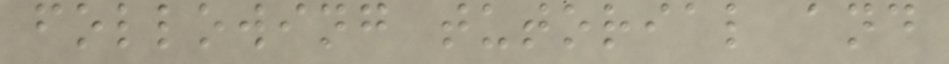following tutorial and
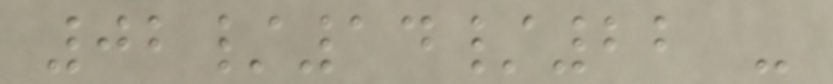02/14/22 -
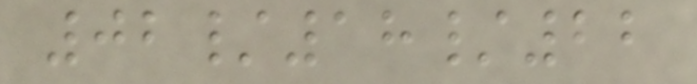02/18/22
